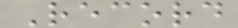Record
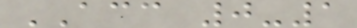ACC 0-1
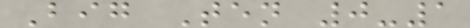Big Ten 0-1
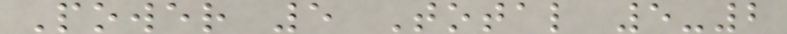Power 5 Total 5-2
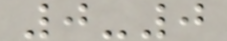0-0
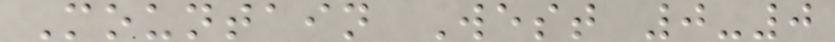Mountain West 0-0
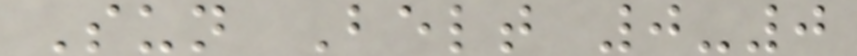Sun Belt 0-0
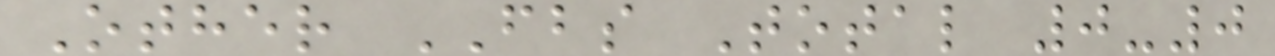Other FBS Total 0-0
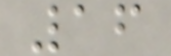16
